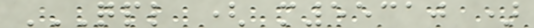QPL ( M55310 )
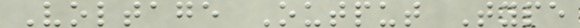Voltage Output Type
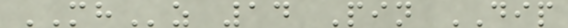MHz 14 Pin DIP
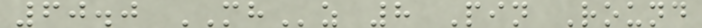60.0 MHz 8 Pin Round
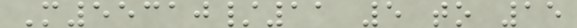M55310/11 5 to 15
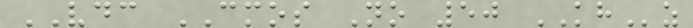VDC CMOS No 50 KHz
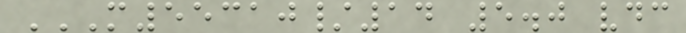M55310/14 5.0 VDC
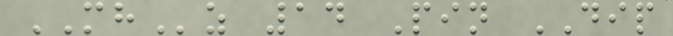MHz 14 Pin DIP
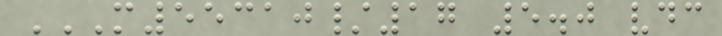M55310/17 5.0 VDC
